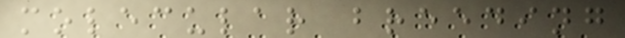molecular breeding
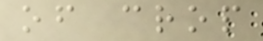of crop
